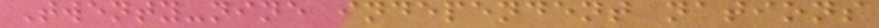Twenty-nine independent nations
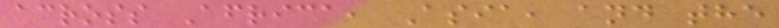across Africa, Asia, and the
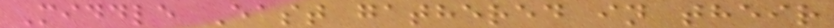Middle East gathered in their
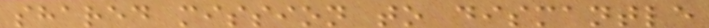shared mission to dismantle
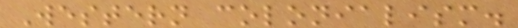Western colonialism.
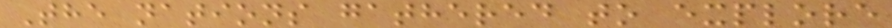The nations gathered to explore
